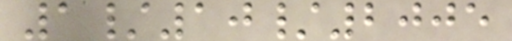1/10/2005
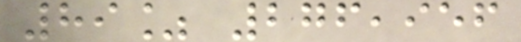89% 276,956
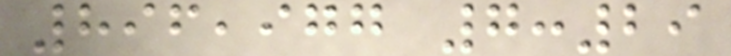896,977 7:29
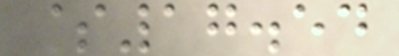$17.54
